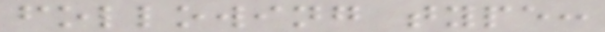following type:
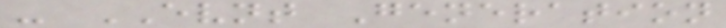- EVNT Generation
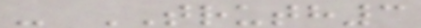- TRUTH3
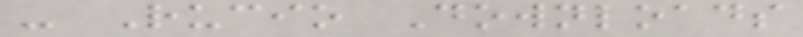- Rucio Downloads
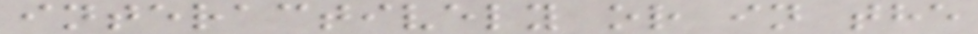interactively or in the
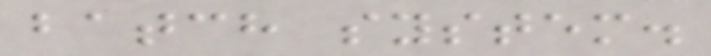batch system.
